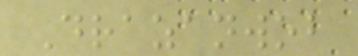Drazanwob
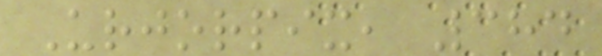Urjorpix, 384
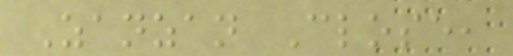Zanzan Close,
